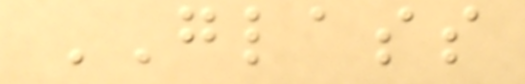GLASS
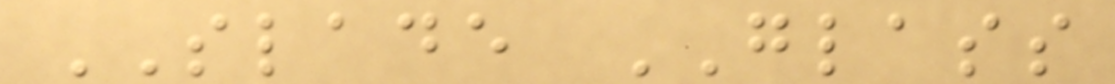SLADE GLASS
